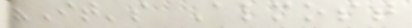"It's Almost
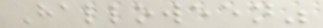Halloween"
